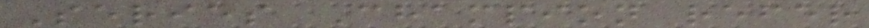Series Champion refer
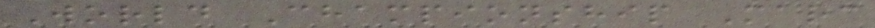World Championship Marc
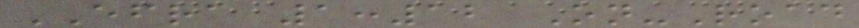EFRA 1:12 On-Road
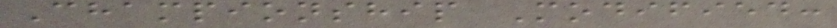Championship Modified:
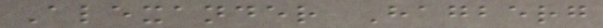Alexander Hagberg
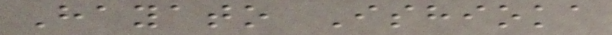Hayato Ishioka
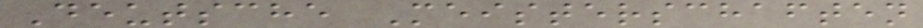Deutsche Meisterschaften
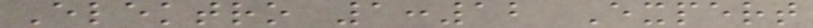Elektro 1:12 Expert
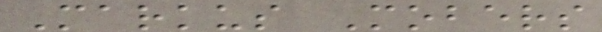Markus Mobers
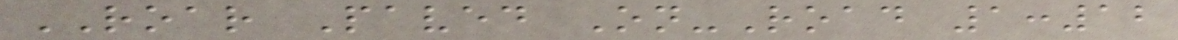ROAR Paved On-Road 1:12
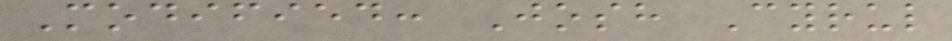Modified: Josh Cyrul
